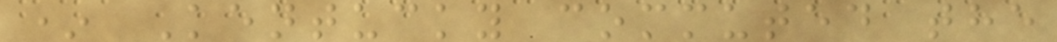* Kentucky commuted the
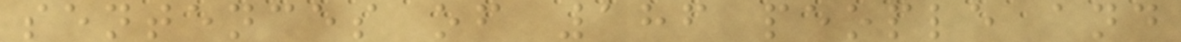sentences of 186 people and
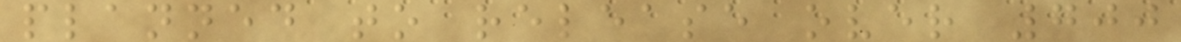planned to release over 700
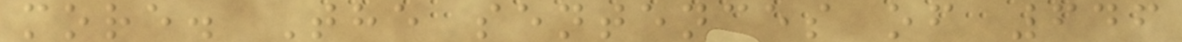more. The sentences of 646
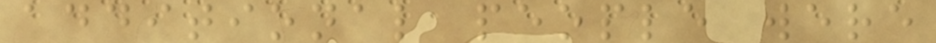additional people were
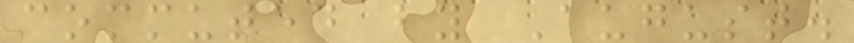commuted by August.
